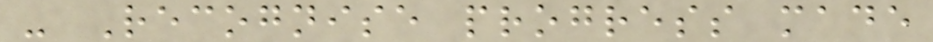- Recognise progress made
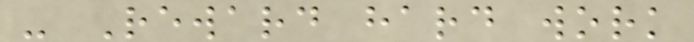- Reward hard work
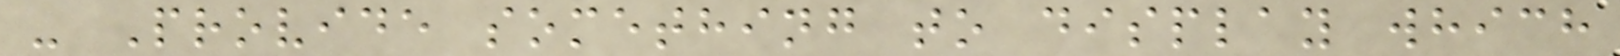- Provide something to display which
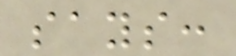says:
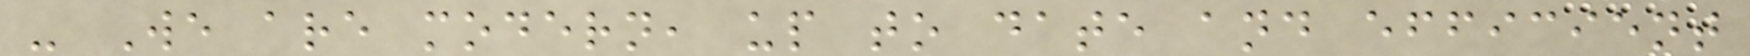- We are modern, up to date and efficient
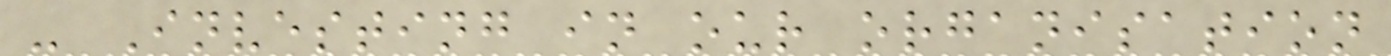- Investing in our organisation
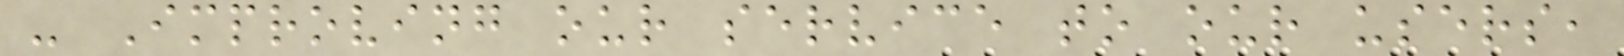- Improving our service to our users,
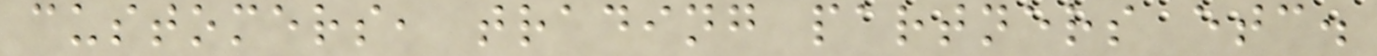customers, trading partners etc.
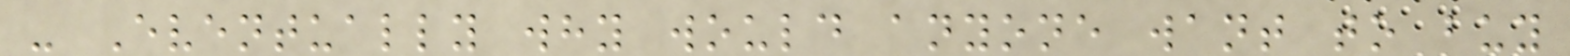- Eventually why would anyone want to buy
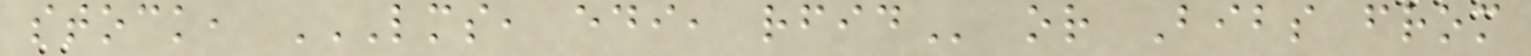stock, LMS, EDI, RFID or Bibs from
